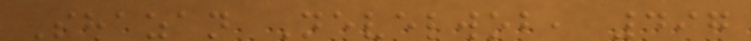Shazan Nevelwob, 497
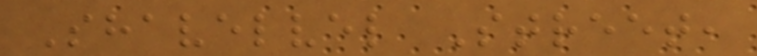Shavelvel Street,
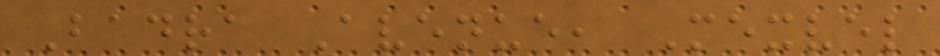Badra Avenue, Mexvel
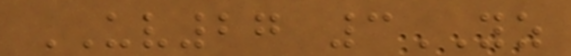UV27 3YZ
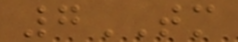7TM
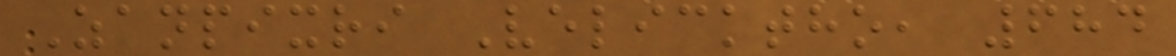Zanpixri Velicktho, 684
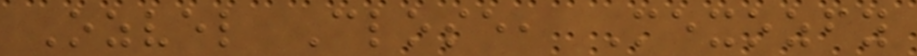Ozvel Close, Mexozfy
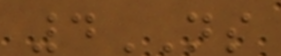4NS
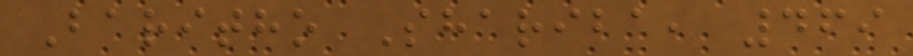Baritho Shariba, 469
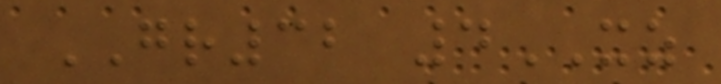GR32 4XZ
